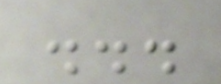...
